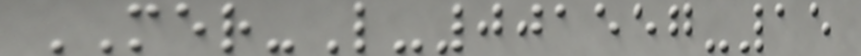MER-L-001557-15
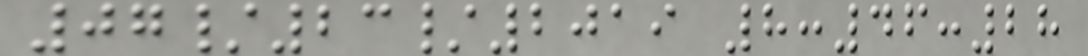07/23/2019 8:46:28
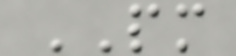PM
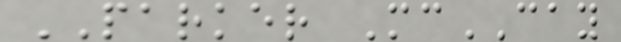PARKER McCAY
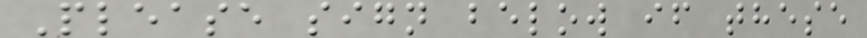Please sign below if these
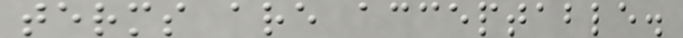terms are acceptable.
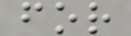for
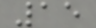15
